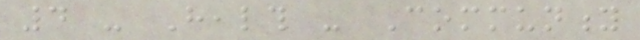4 - Health - Community
